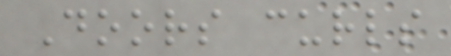Doors curls
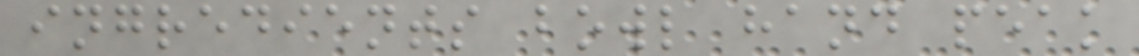ingredients bowl hand peak
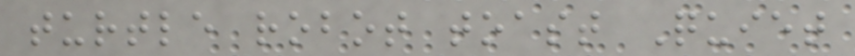turtle robot toast Quiet
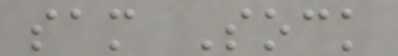sam Sock
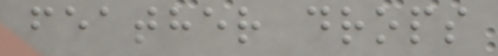feather drops
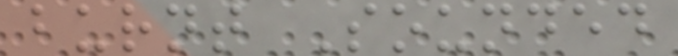burnt Sounded
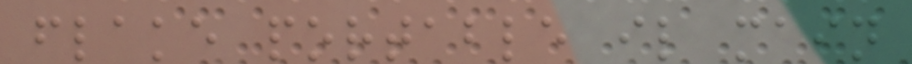flake portable il main
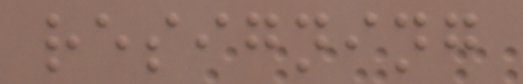resigning
